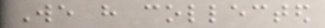We have collected
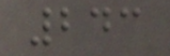243
